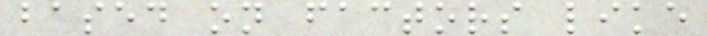based on factors like
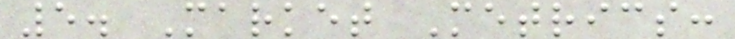5. Market Metrics:
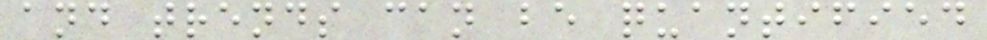and trends can be quantified
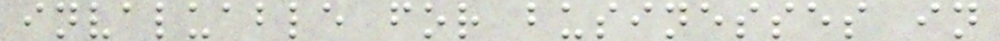invaluable for businesses in
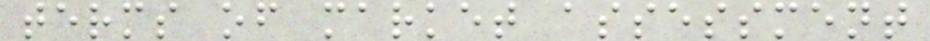terms of market assessment
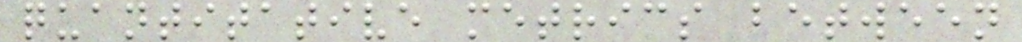quantitative metrics between
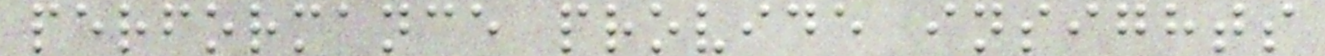performance provide insights
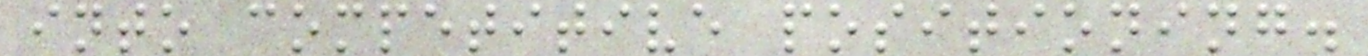into competitive positioning.
